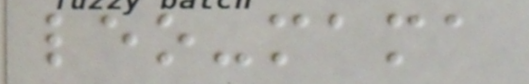leo-mama
